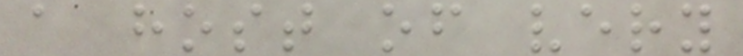a host of very
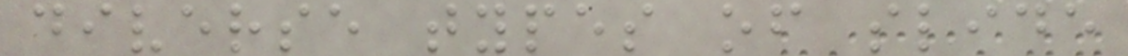diverse types of slide
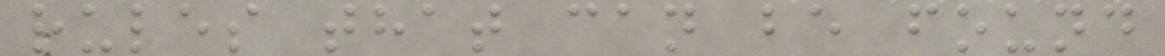rules that can be found
